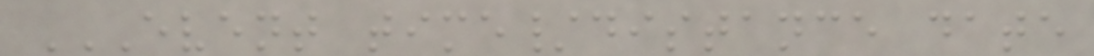EVENT TIME/DISTANCE DATE
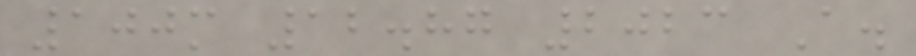100m 12.87 2023 A.
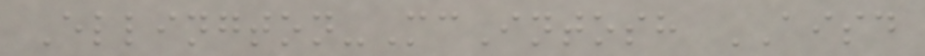Ellington-McIntosh AISD
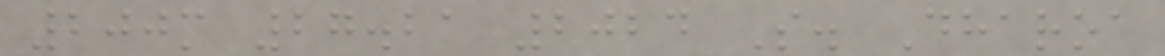200m 27.21 2024 S. Dharoa
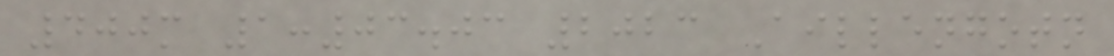400m 1:03.03 2023 Aillengotn
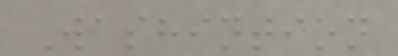Washintion
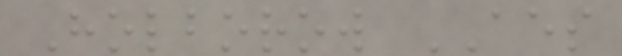Holborow AES
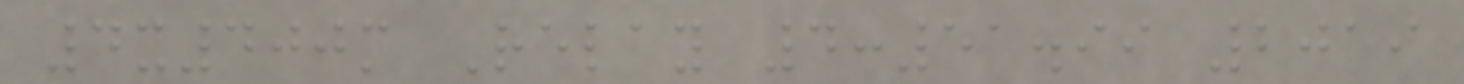4x400m Relay 4:51.99 2019
